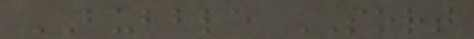BUBBLE SORT
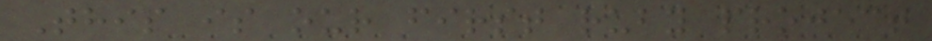This is our first ruby project
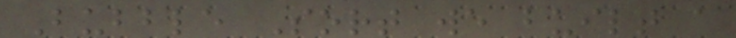Bubble Sort we built a
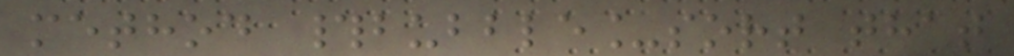method #bubble_sort that
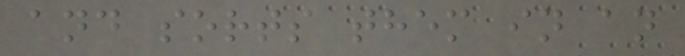and sorts them in an
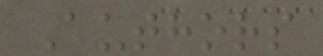Authors
